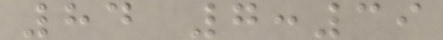84 7:39
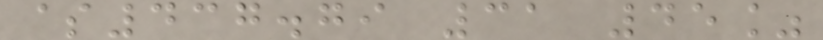$437.79 31 45%
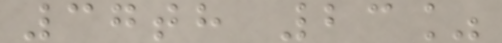37th 23%
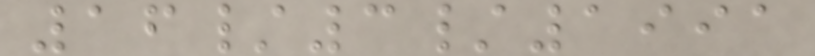16/3/1991
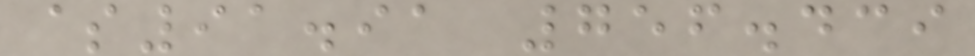$91.91 756.439
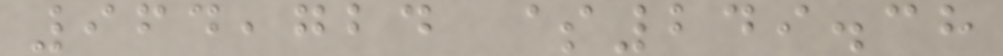964,724 $249.38
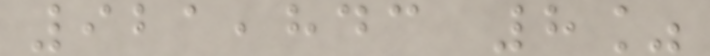921,843 8%
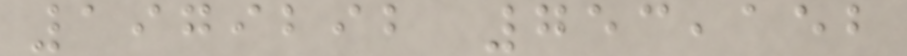1979292 753,152
